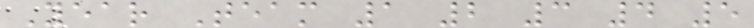Year Team 1 2 3 4 5
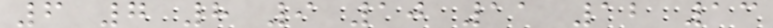6 7 8 9 10 11 12 13
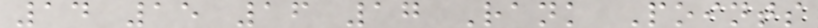14 15 16 17 Rank Points
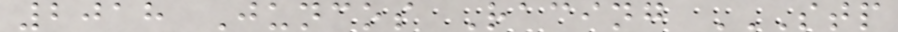2018 Juncos Racing STP
